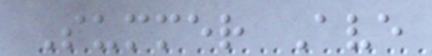Summer Ave
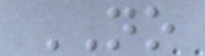NO
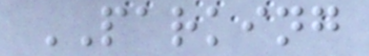PARKING
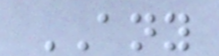ANY
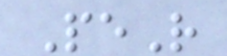PeR
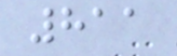811
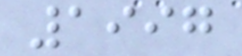1997
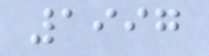1997
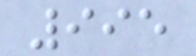995
